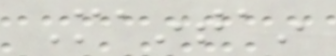Maintain
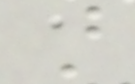a
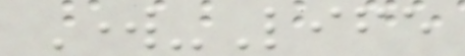Work-Life
